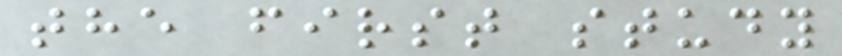the first study
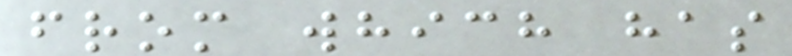from which has
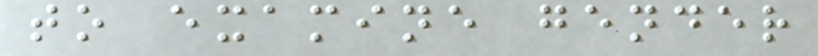to examine gender
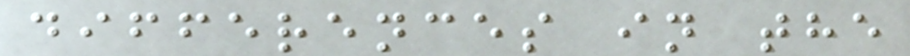differences in the
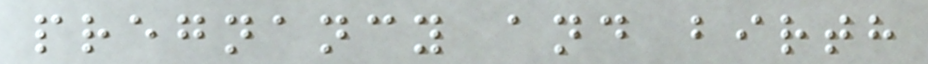pregnancy and birth
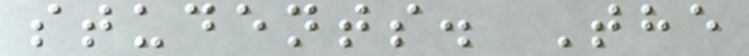students. The
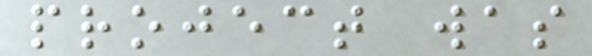project was
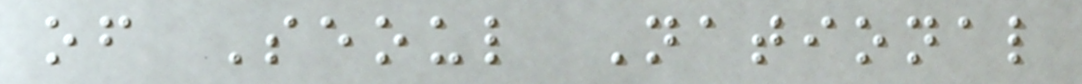of Seoul National
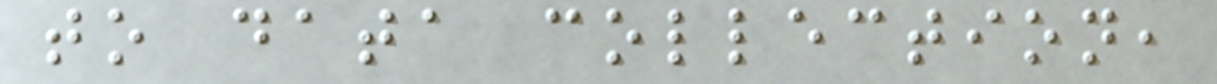to data collection,
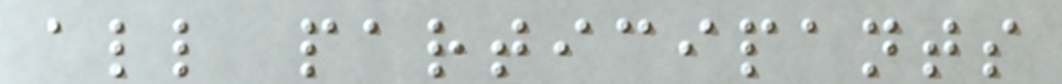all participants
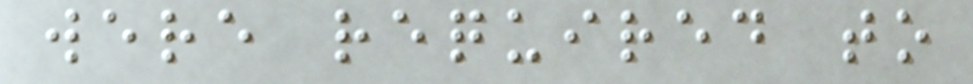were required to
